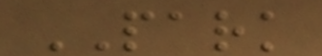PARK
